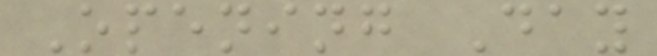Opening Day
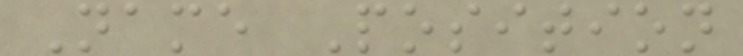Name Position
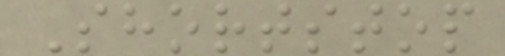Shortstop
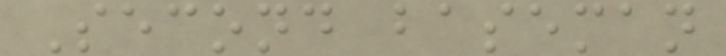Second baseman
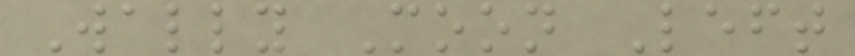Wally Moon Left
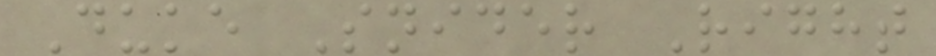Duke Snider Right
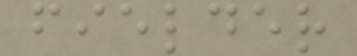fielder
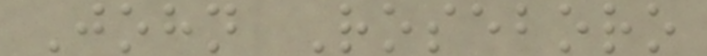John Roseboro
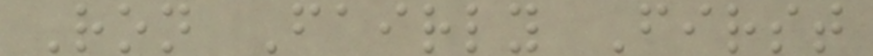Ron Fairly First
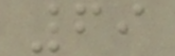69
